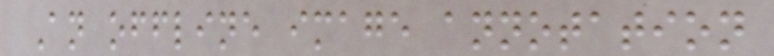An offline image annotation
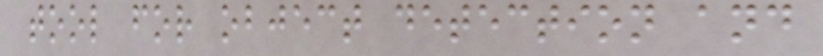tool for object detection and
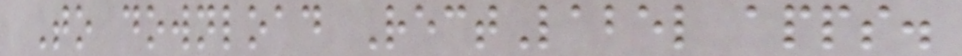To download RectLabel apps.
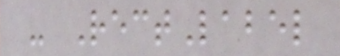- RectLabel
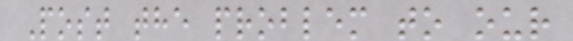Post the problem to our
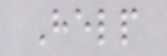Help
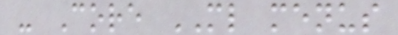- Core ML menus
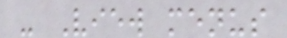- View menus
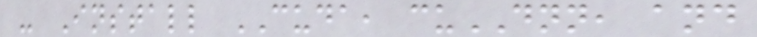- Install CUDA, cuDNN, and
